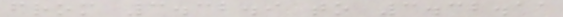from 3.32.9 to 3.32.11
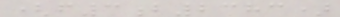(f3b2383)
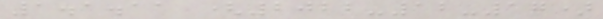1.1.11 (2022-12-17)
